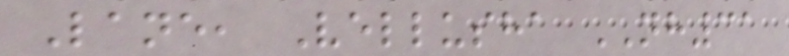Lane, Vellusha NH31
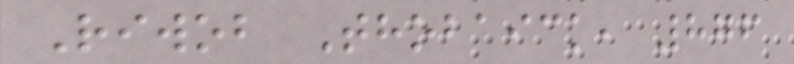Riwob Thobaick, 876
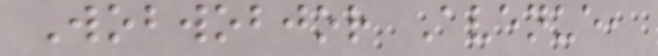Wobwobjor Avenue,
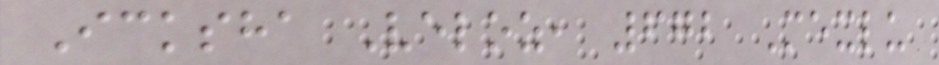Icksha Veloz, 672 Mexlu
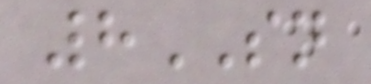8SN
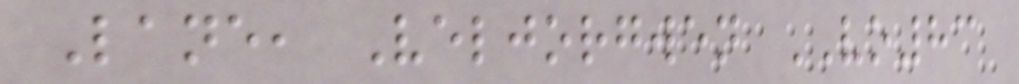Lane, Veljorgwen VO83
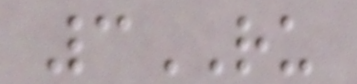3RU
